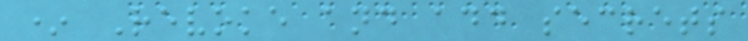* Revoke and add secrets
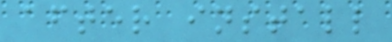after install
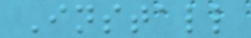Install
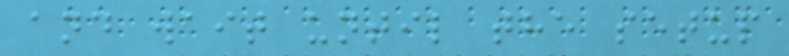and wait until the setup
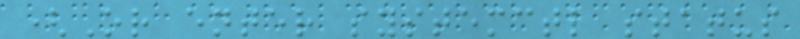(Or enter systemctl status
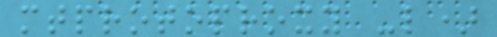mtprotoproxy -l)
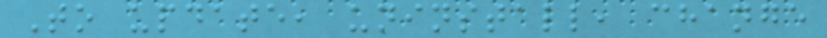To update, uninstall, change
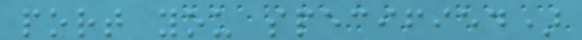port you specified)
